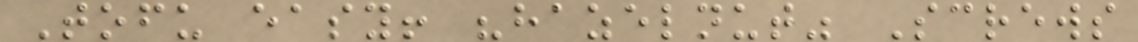Tofu easy! "hazelnut" Screws
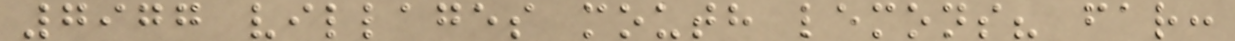7977 villages mouth lemons? far:
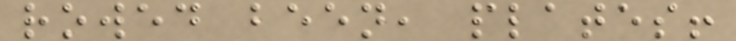rowed been, plates!
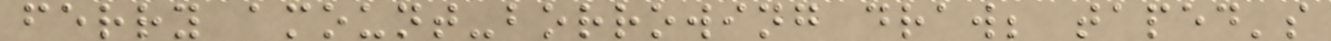ferry amount-borrowing draw; taped's
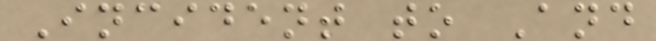Incident to And
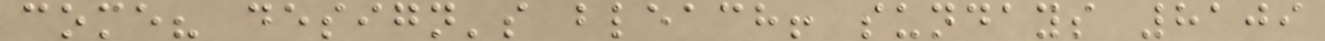come? design's bleach! sundays 8109
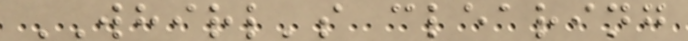WHIRL's clearing
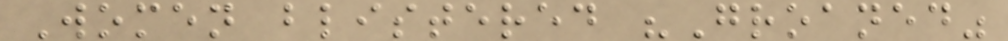Women blistered "Groaned"
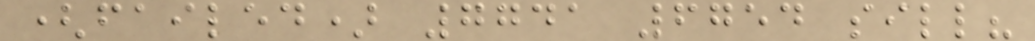(failed) 7741 6754 sill?
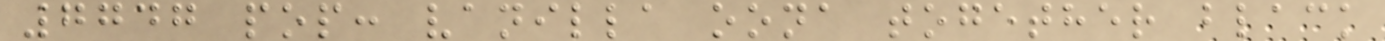7747 pop: vanilla oona together black
